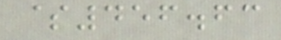$456.63
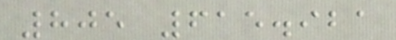805 615.921
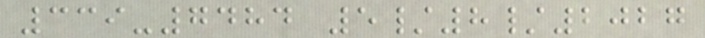339-7484 5/8/2027
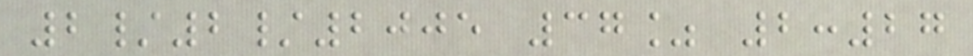2/2/2005 37% 2:27
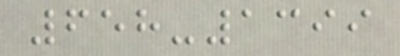658-1399
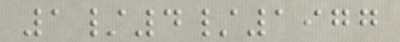1/4/1977
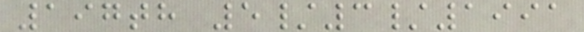197th 5/3/1991
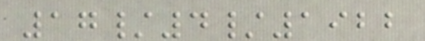17/4/1922
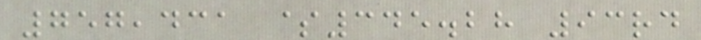757,431 $345.28 93rd
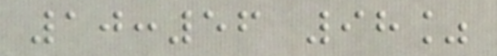10:56 98%
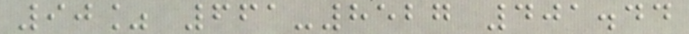90% 661-8527 401.44
